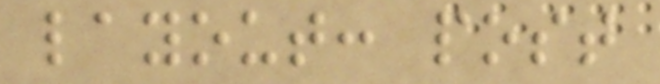layout: post
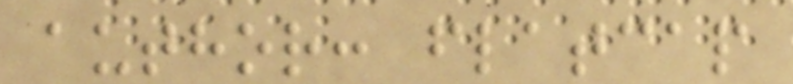author: flatcap
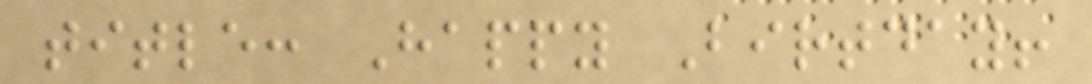title: Happy Birtday!
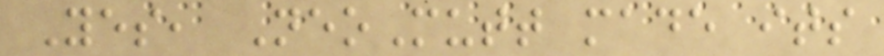Yes, NeoMutt made its
